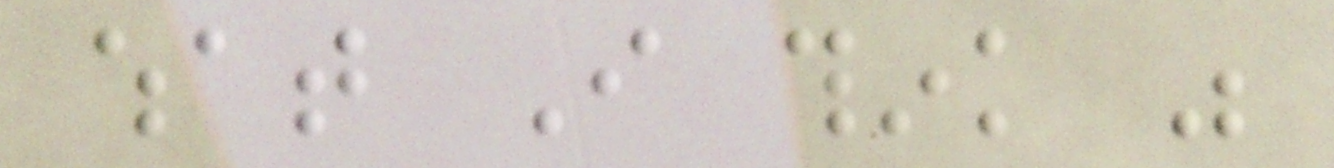what I think was
